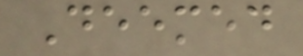Deemed
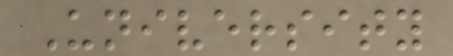University
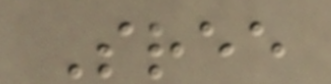Sree
